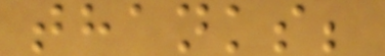thanks;
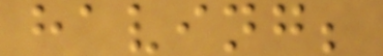having;
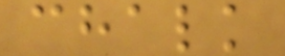chalk
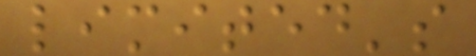limited's
